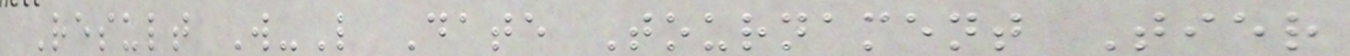Result W-L Date Tournament Tier
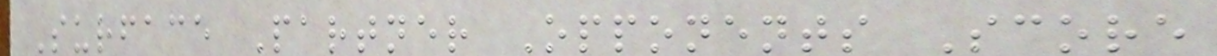Surface Partner Opponents Score
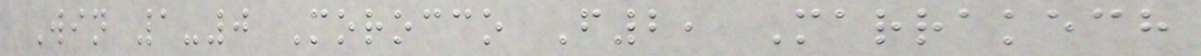Win 1-0 Morocco F2, Marrakech
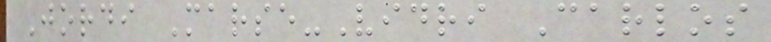Jordi Marse-Vidri Carlos
